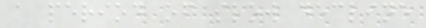a period of slow decline
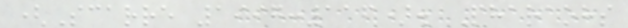(Scarre 1997:116). Pharaohs
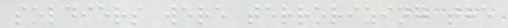soldiers were terrorizing the
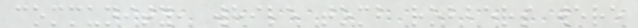community, while tomb robbers were
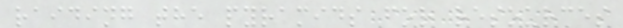raiding the pyramids for resources
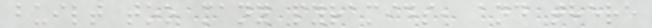built too many pyramids, and there
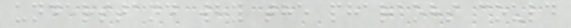understand why the pharaohs could
